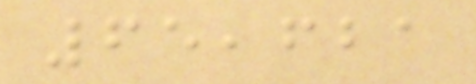65,621
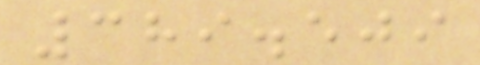389.509
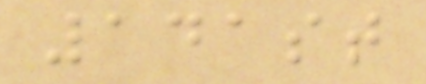141st
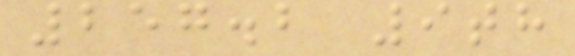257.2 9th
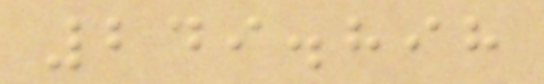249.898
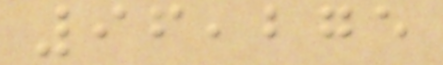96,275
